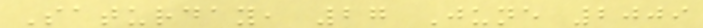Saturday, 27 June 2009
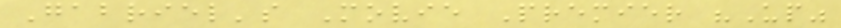Gabriel's Movie Premier "Up"
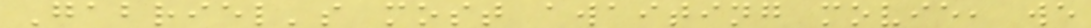Gabriel's most awaiting movie, we
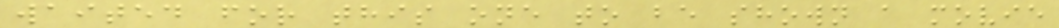waited for this one to be shown a movie
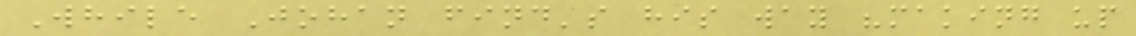While Johan find's his way "making up
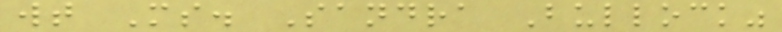wt Ms. Sandra Bullock"
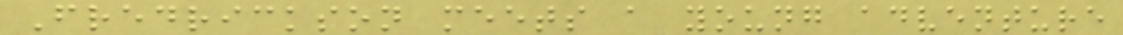Fredrickson meets a young adventure
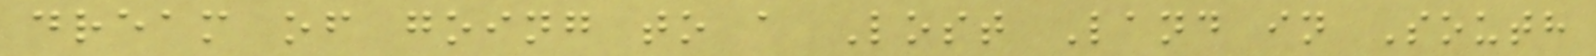dream of going to a Lost Land in South
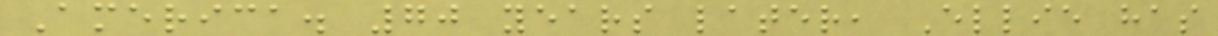America. 70 years later, Ellie has
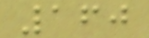160
